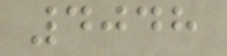4048
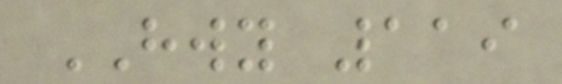HWY 119
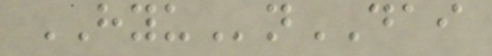HYUnDAI
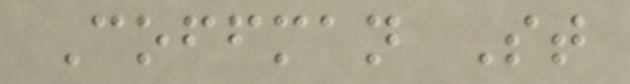Coffman St
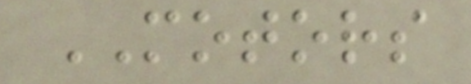MOTORS
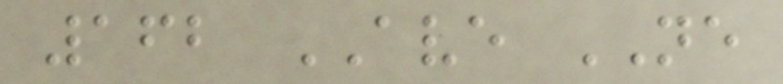162 AVE NE
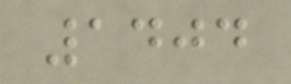1404
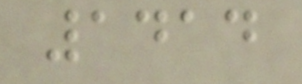1414
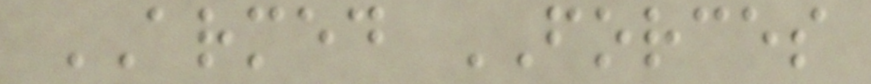ARMED FORCES
